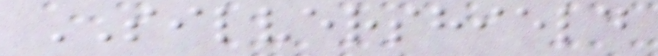SILVERSHIELD
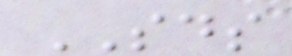SDS
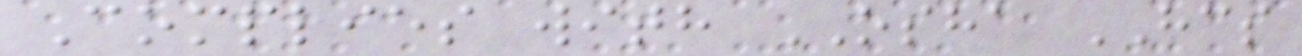Complies with OSHA HCS
